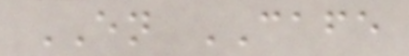EN CAFE
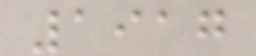1917
